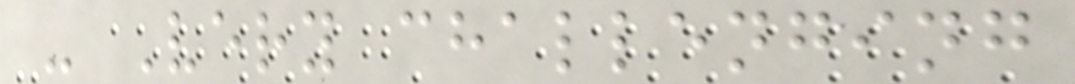- Very challenging
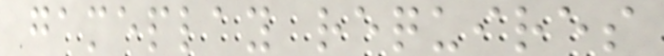gameplay requires
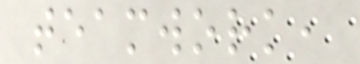teamwork,
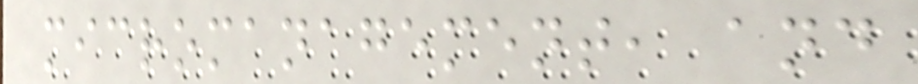micromanagement, and
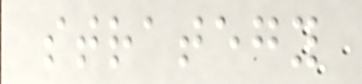strategy
